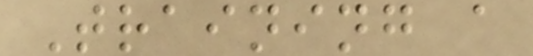Training a
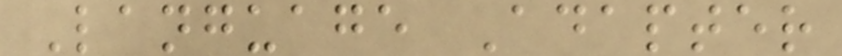Language Adapter
